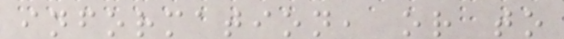information, or to
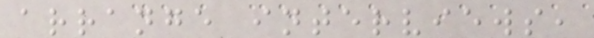arrange interviews,
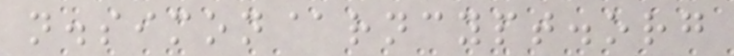n.simon@rncypt.org
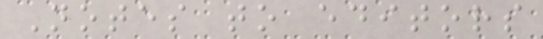Notes to editors
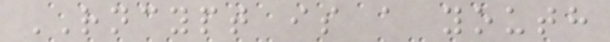RNCYPT is a youth
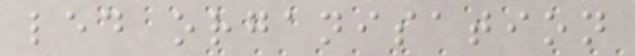led organisation
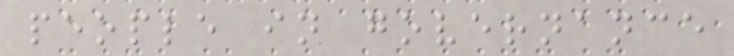people in governance
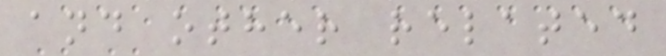and other related
